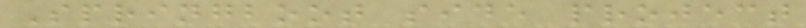Springboot side project
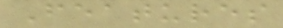Features
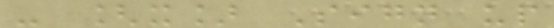- [x] Sign up
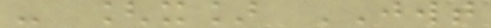- [x] JWT
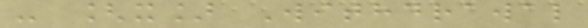- [x] Withdrawal
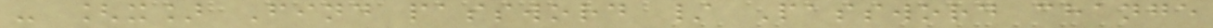- [x] Find password / Password change
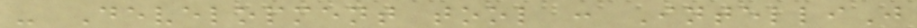- Development tool : IntelliJ
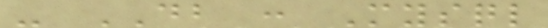- DB : Mysql
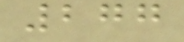277
